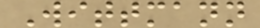Wittmann
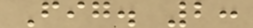Fig. 2:
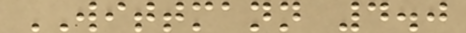WITTMANN 4.0
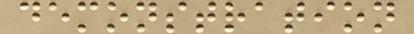demonstration
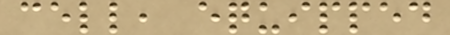cell, equipped
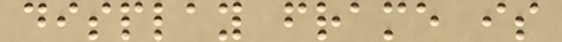display frame is
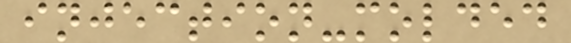injection-molded
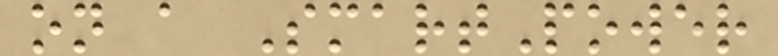on a SmartPower
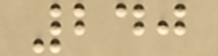240
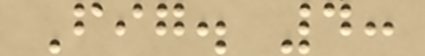Fig. 4:
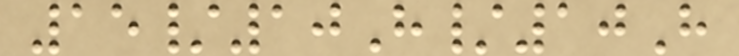15/10H/10H
